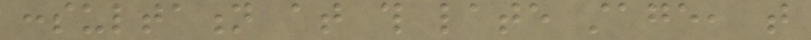consultation at this late stage, that
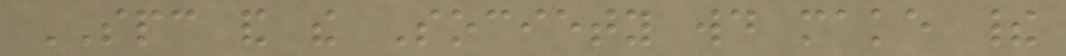SPC and the Society would make their
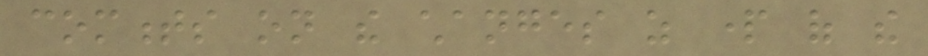comments on the changes as part of the
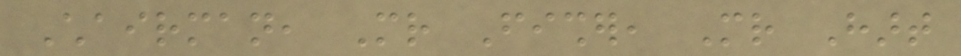Chairman, Mr Fisher, Mr Hart
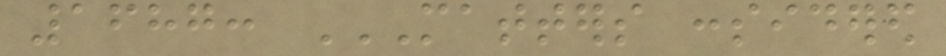1687: MATTERS CONSIDERED
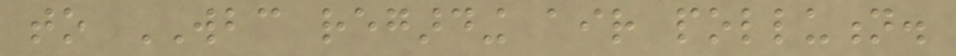to WBC regarding air pollution.
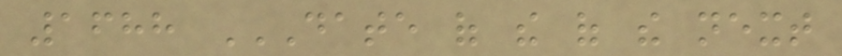1688 DATE OF THE OF THE NEXT
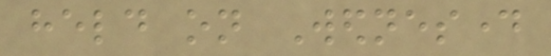held on Wednesday
